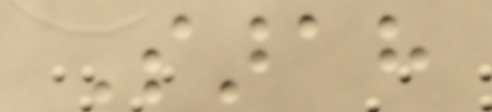Sarah
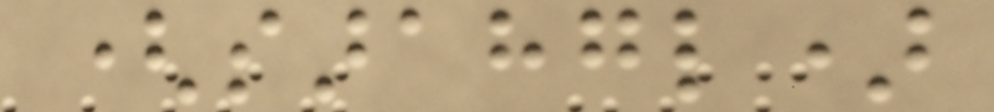(sarahgl)
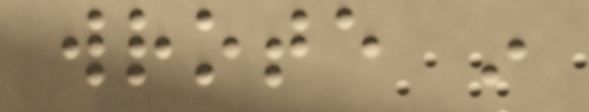wrote in
